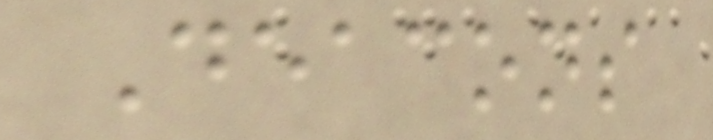Deacons
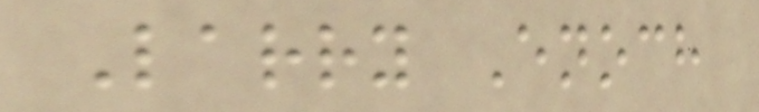Larry Enoch
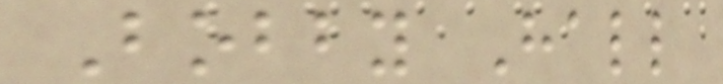Bobby Hall
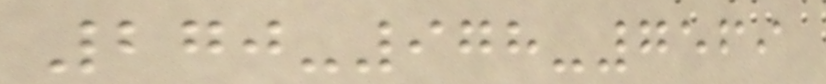270-978-7569
